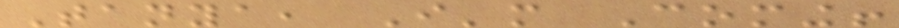Tanya, I'm Coming!
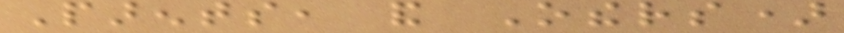Parents, and Others)
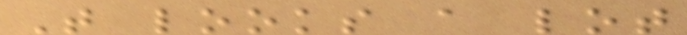That looks a lot
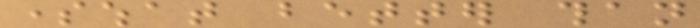somewhat better than
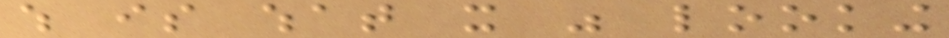which is what it was looking
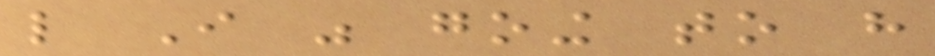like I was going to have
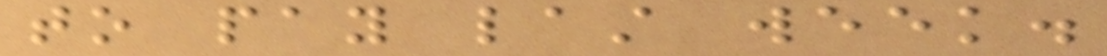to pay last week.
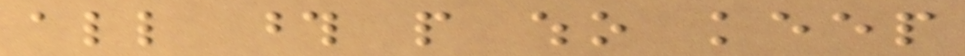all those people who keep
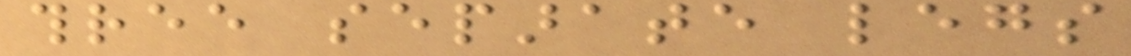three separate legs
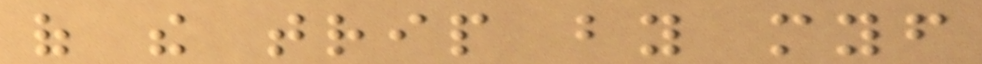of the trip by myself
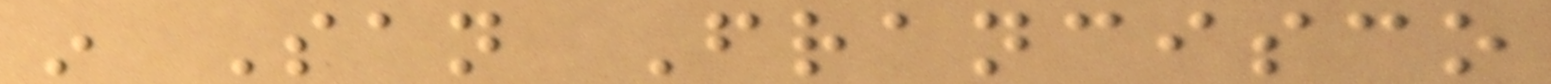in San Francisco
